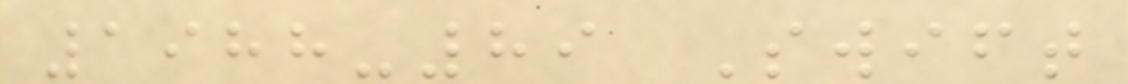1988-89 Swift
